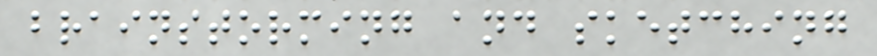brainstorming and sketching
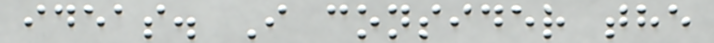ideas. I consider the
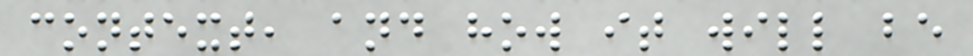context, and how it will be
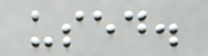used.
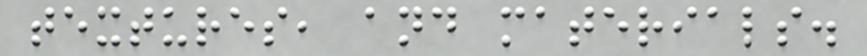textures, and materials.
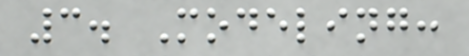3. Modeling:
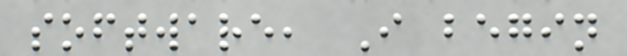software, I begin
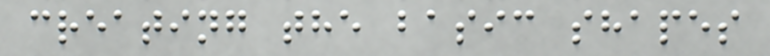creating the basic shapes
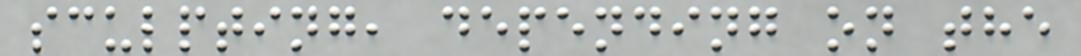sculpting, depending on the
